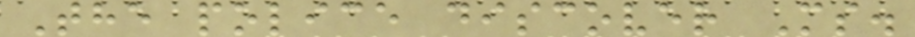The police discover Ms.
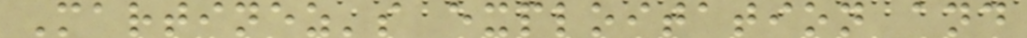Martinez's exploitation and
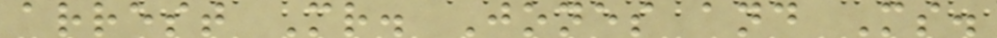arrest Mr. Jones and Ms.
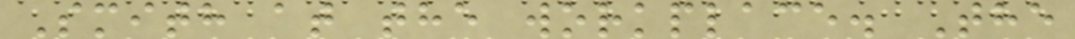Smith at the workplace. The
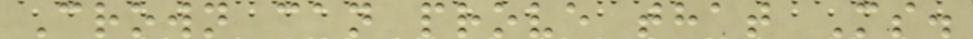Crown can prove that Ms.
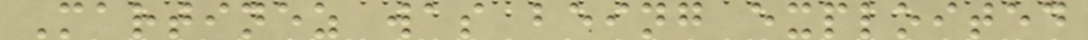Martinez was being exploited
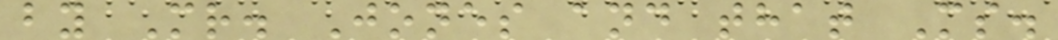by Mr. Jones and that Ms.
